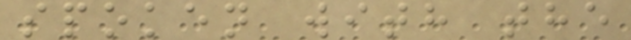spoken with the
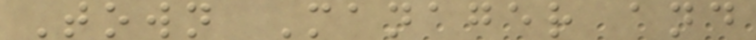Town Manager and
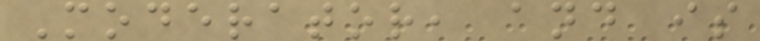Moderator, and is
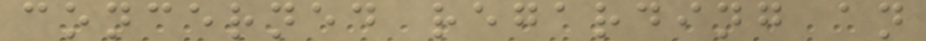concerned regarding an
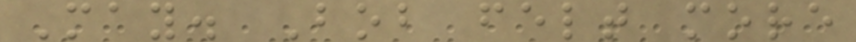May. Bob felt more
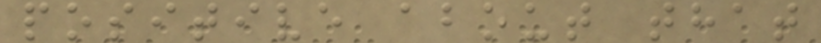positive about that
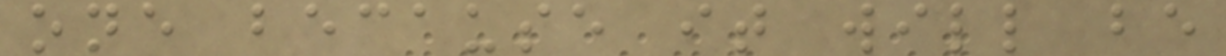one because it will be
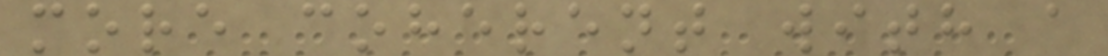more coherent with a
